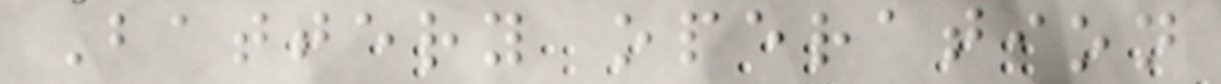Battery operation
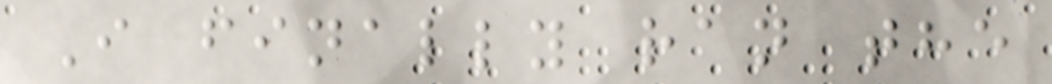I finally ran the
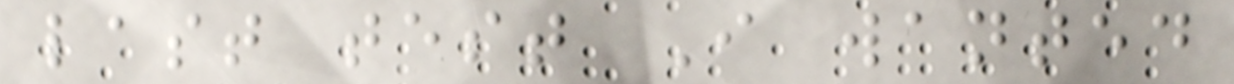last test I wanted
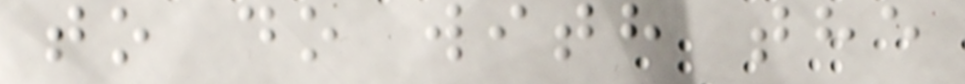to do with the
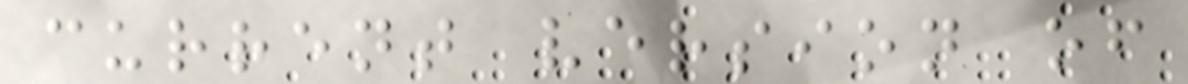current version of
